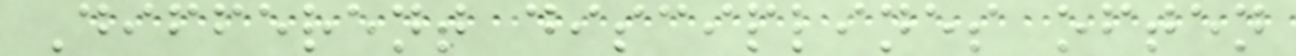Different disciplines often
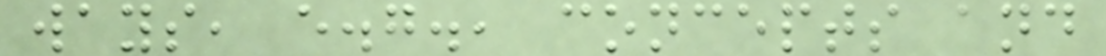ways, e.g., concepts and
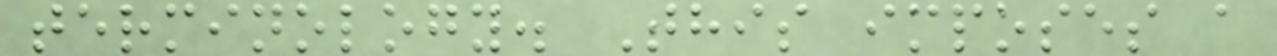terminology. This imposes a
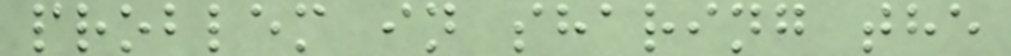problem in sharing the
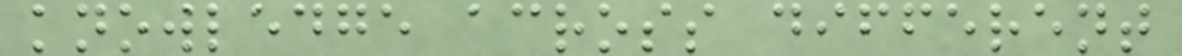knowledge across different
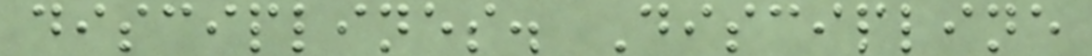disciplines. Discipline
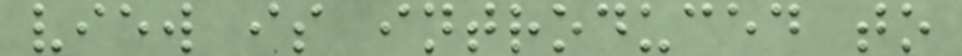view is introduced to
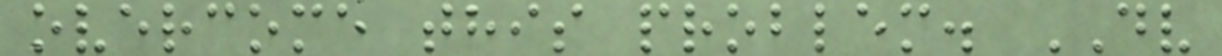overcome this problem. DV
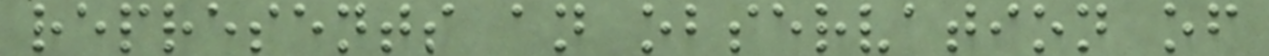represents an observation of
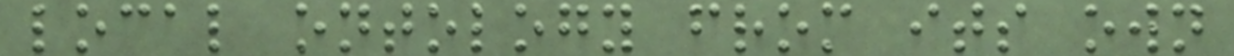local ontology from its own
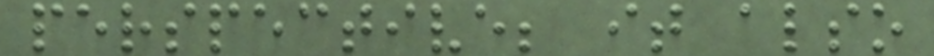perspective; it also
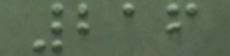216
